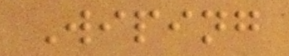Wiping
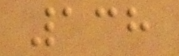138
